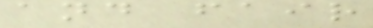and fair
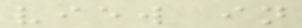view in
